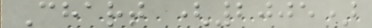Chart (2005)
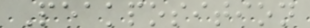Peakposition
